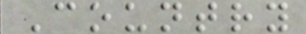Country
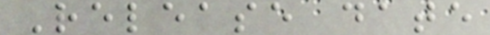Release date
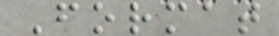Format
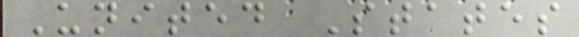United States
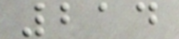214
